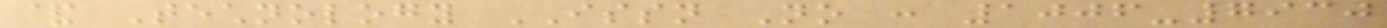& Technology ISSN No : 1006-7930
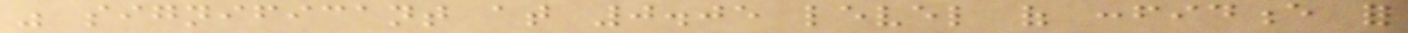was significant at 0.05 level of confidence for
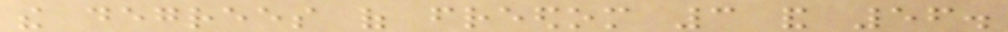the degrees of freedom 3 and 56.
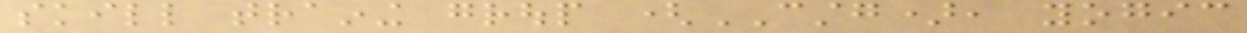skill training group (CSTG), yogic
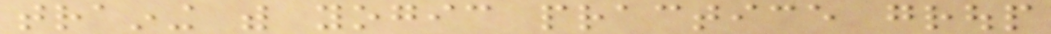training with yogic practice group
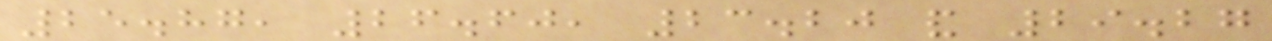25.87, 26.60, 23.20 and 29.27
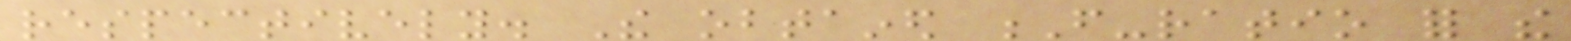respectively. The obtained F-ratio for the
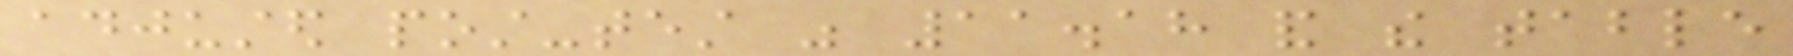adjusted post-test was 11.18 and the table
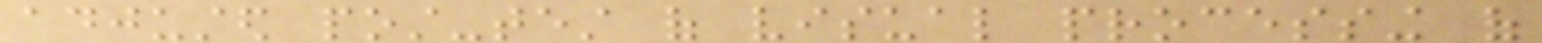adjusted post-test of visual processing of
